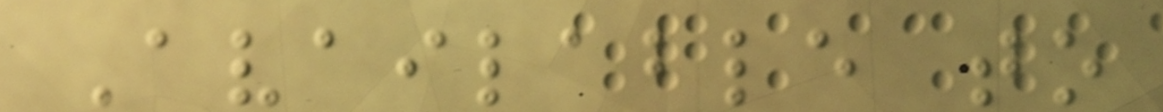Available to
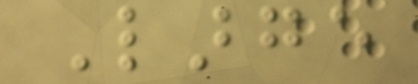Large
